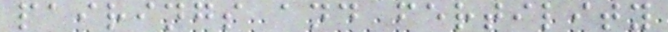pairings and fertility
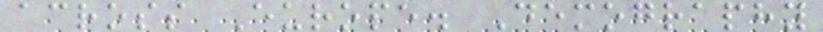across Europe. Demography
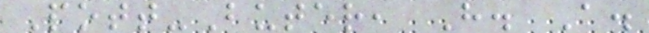Pott-Buter, H. A.
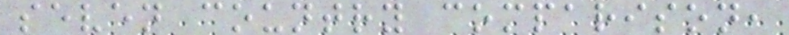seven country comparison,
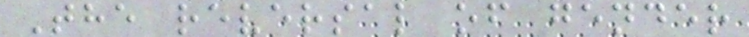The reversal of gender
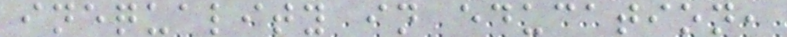inequality in education,
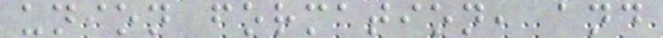union formation, and
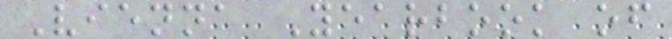Vienna Yearbook of
